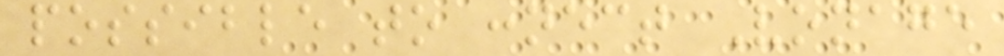possible to connect Vonage
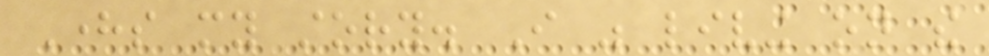Heres my story. I was living on the
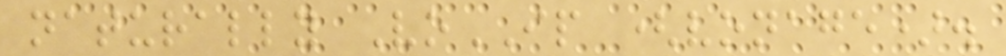naturally VoIP (vonage).
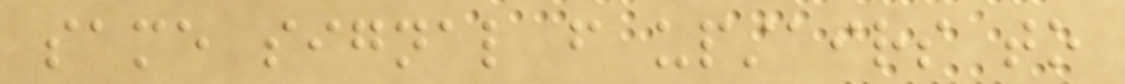same signal from upstairs to
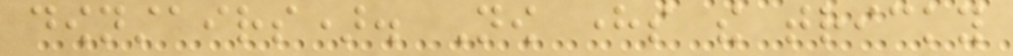downstairs). Now heres the tricky
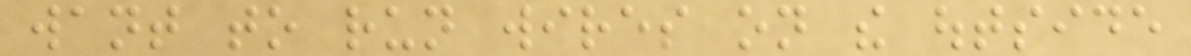want to run wires on the outside
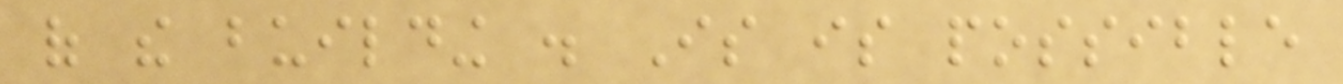of the building . Is is possible
